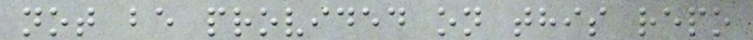not be provided on this repo
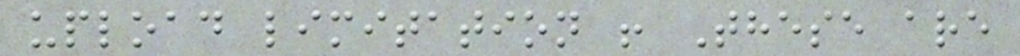upload limitation ! These are
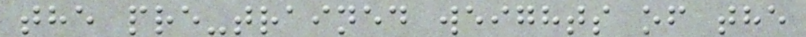the pre-trained weights of the
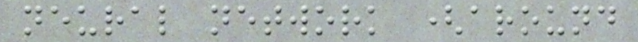neural network (around
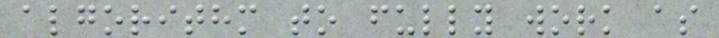algorithm to fully work as
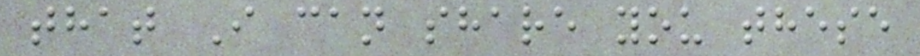that I can share you these
